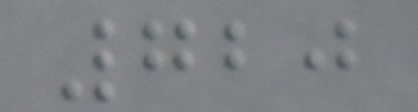720
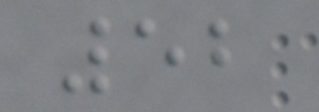52
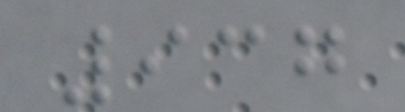937
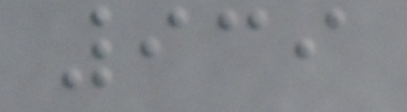939
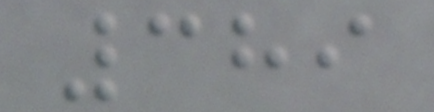389
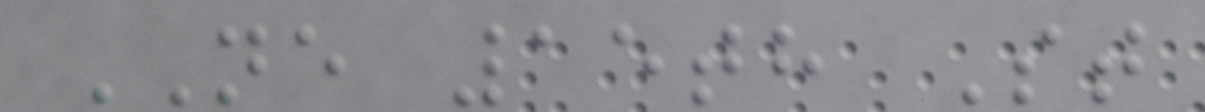NE 15th St
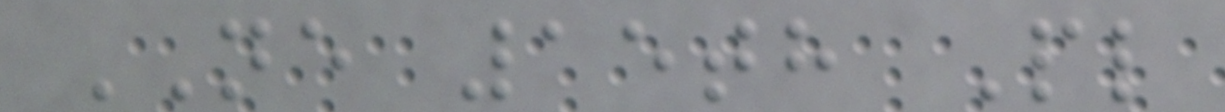NE 15th Pl
